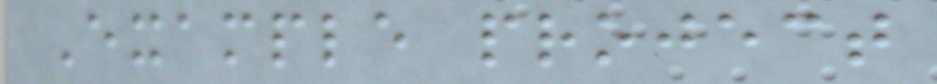Example project
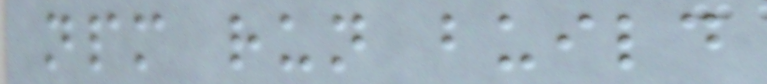npm run build
